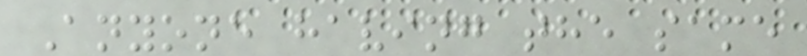Anyone having the same
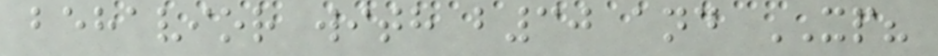behavior with b30 and XP?
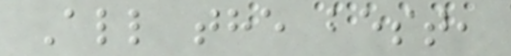All the best,
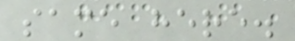same here.
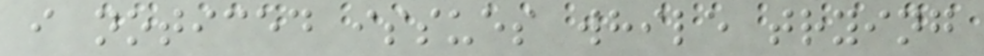i noticed issues while trying
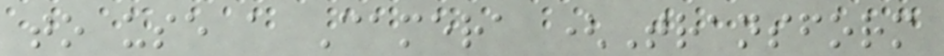to use a Camera (Transform
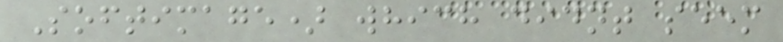Softimage) which didnt seem
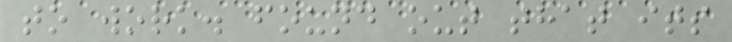to work. found out that its
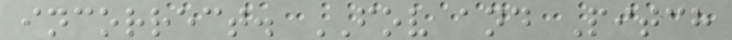incorrect. FOV and Pitch
